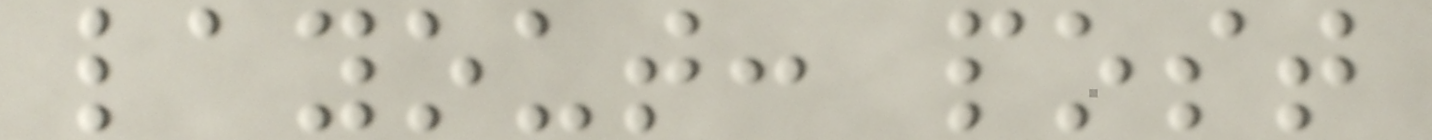layout: post
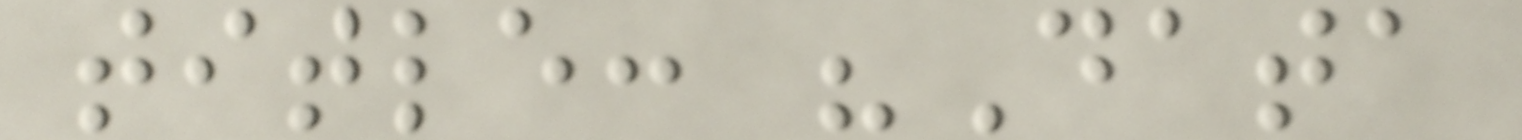title: "Data
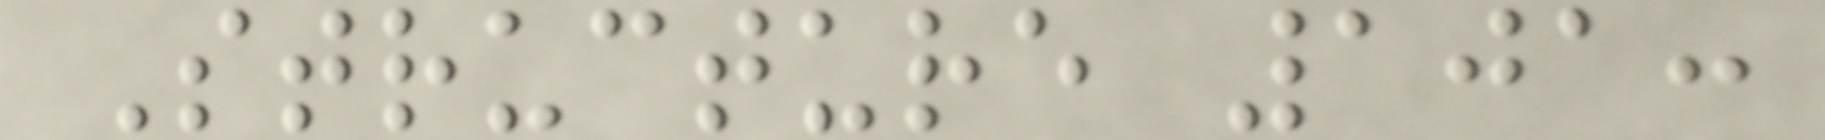Structure 101:
